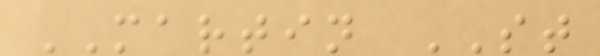MARTIN ST
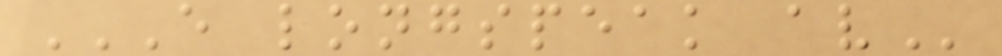E LONGSPEAK AV
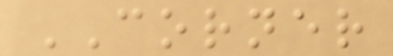CORNER
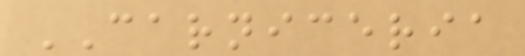CARNICERIA
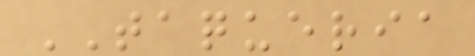TAQUERIA
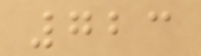723
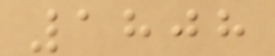1808
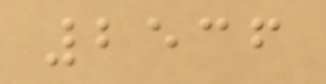2536
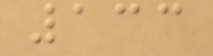133
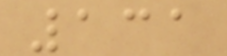131
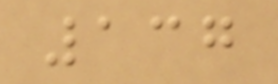137
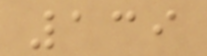139
